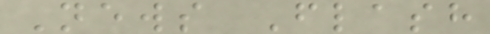News Flash
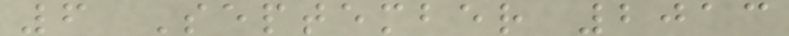6 September 2013
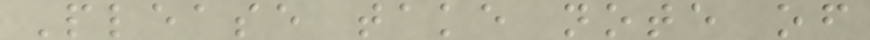Please take note of
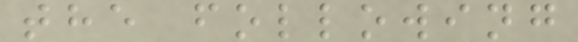the following
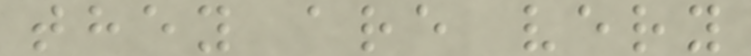they are very
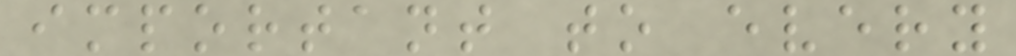important to every
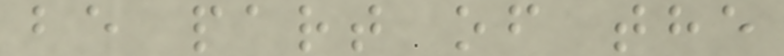be part of the
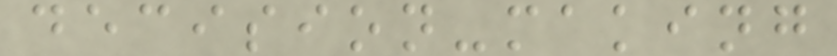decision-making
